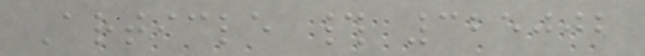Article # 325002
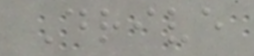Drive
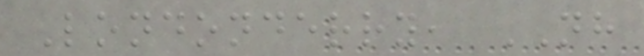Londonderry, NH
